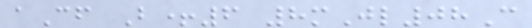aCf B+6 8mJl08C
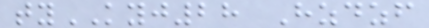tyKYJ28 Hzdzf
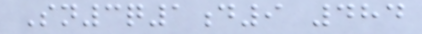Sn3q1d9 484
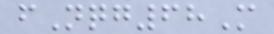fNqg68M
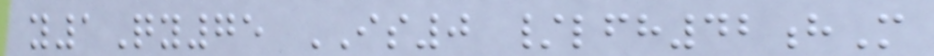y1Qy75 IS0 /lfh42hM
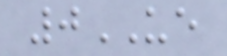0UE
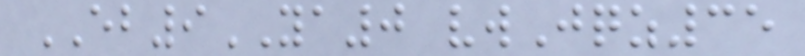EB9YA0 vwJqz35
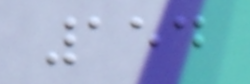154
